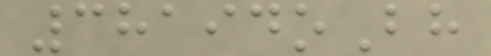38194oBh
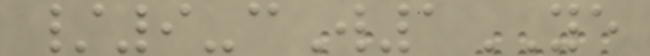/9-cW1YE
